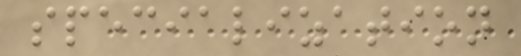specialization
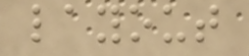layout
